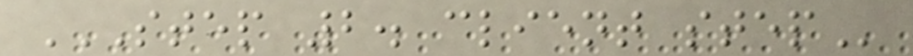STEP 2. CLIENT STEP
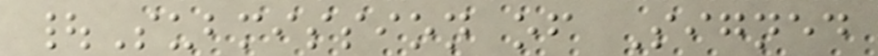|Submission of Signed
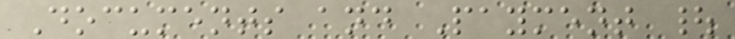Documents and Payment |
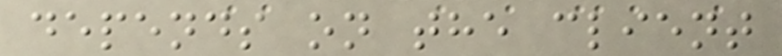depends on the client
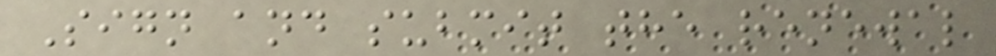Sign and submit the renewal
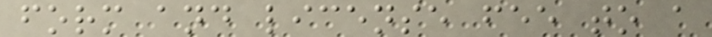form and license fee to a
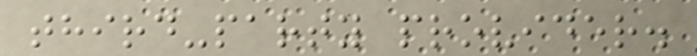third-party provider.
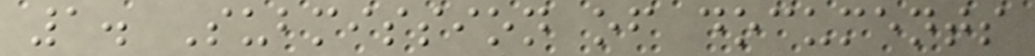1. Submission of documents
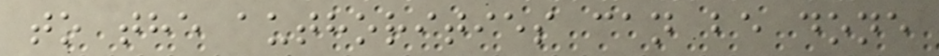to the authorities can be done
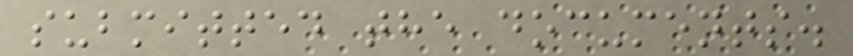submitted the documents.
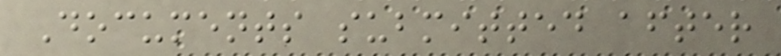Documents submitted after
